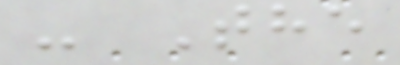- The
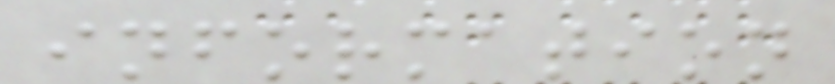information
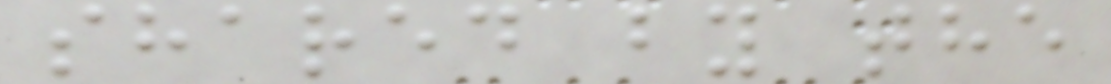shared by the
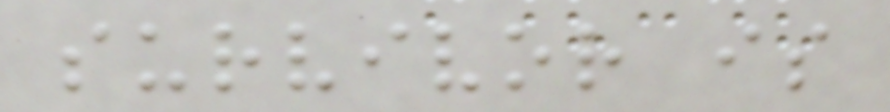survivor is
